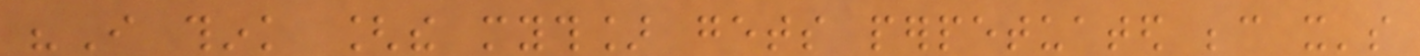"I think [the myth] gets perpetuated because it's
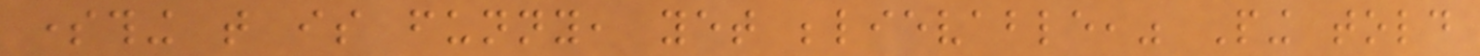something that is funny, yet believable," Ping told
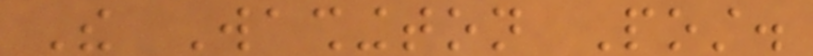The Washington Post.
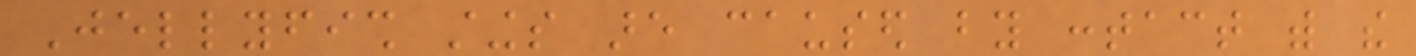Jellyfish stings are caused by contact with the
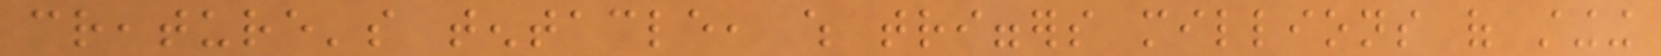creature's tentacle, which triggers millions of stinging
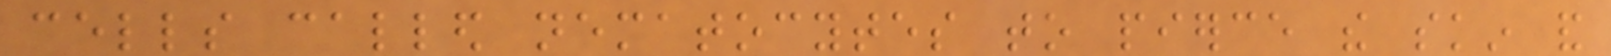cells called nematocytes to pierce the skin and
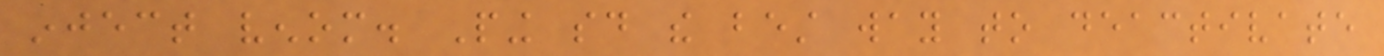inject venom. Ping said the best way to deactivate
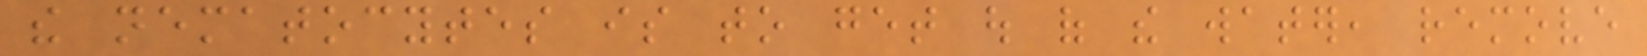the nematocytes is to get out of the water, remove
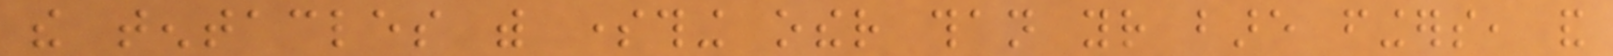the tentacles with something other than your bare fingers, and
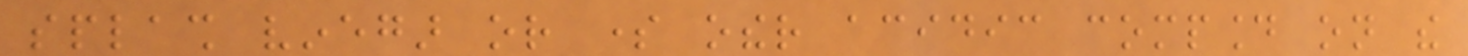splash vinegar or some other acidic compound on the
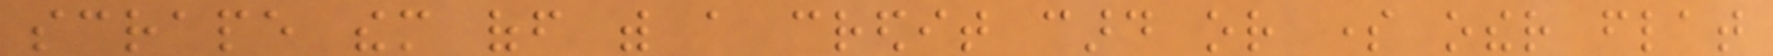scrape them off with a credit card or some other flat
